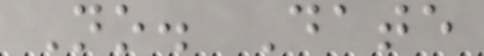No. Date
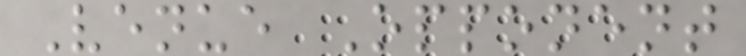Venue Opponent
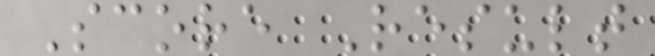Score Result
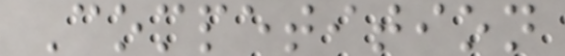Competition
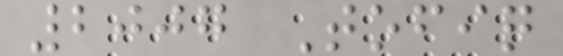2007 Tofiq
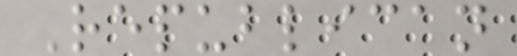Republican
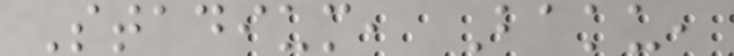Stadium, Baku,
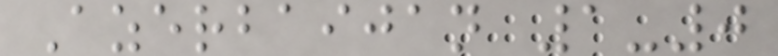Azerbaijan 1-0
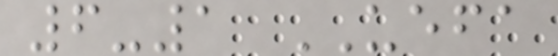6-1 UEFA
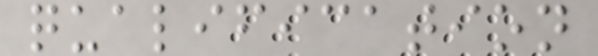qualification
